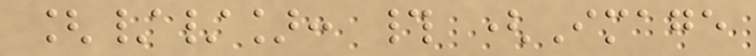[//]: # (Image
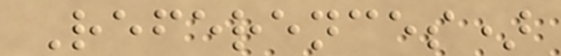References)
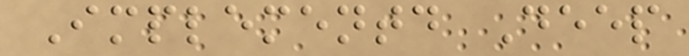Implementd Deep
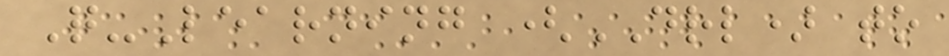Q-Learning (DRL) to
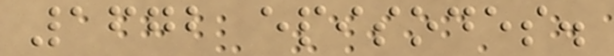1672 episodes.
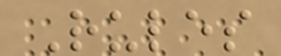Rules
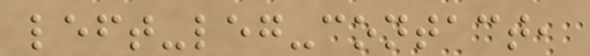left-leg-contact,
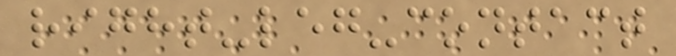right-leg-contact
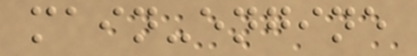main-engine
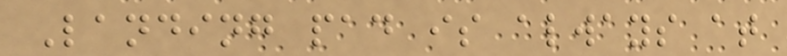Landing pad is always at
